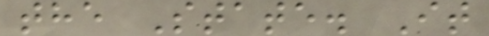the State. It
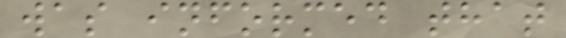was informed that
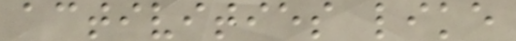activities like
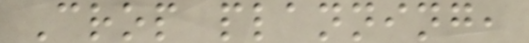Crop planning,
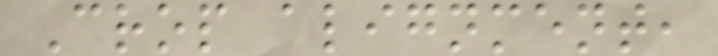Crop alignment,
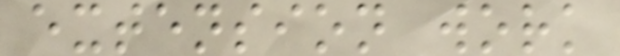extension work
